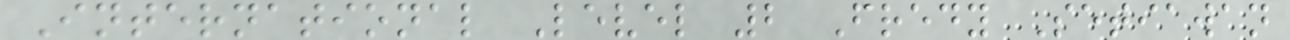International Level 2 Fredy Setiawan
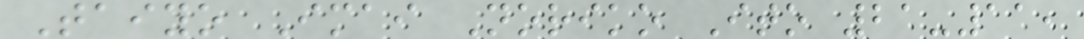Taiyo Imai Noriko Ito 21-11,
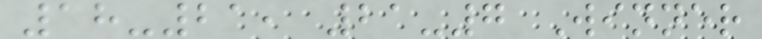18-21, 21-7 Winner
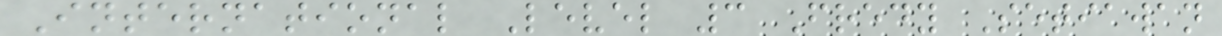International Level 3 Fredy Setiawan
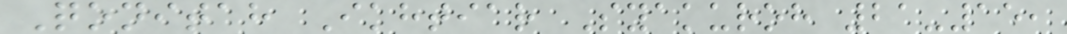Qonitah Ikhtiar Syakuroh 21-15,
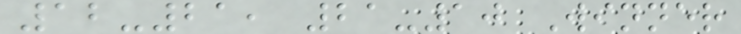12-21, 21-10 Winner
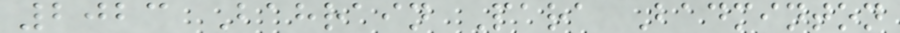2023 Bahrain Para Badminton
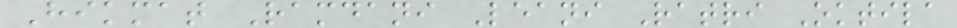Hikmat Ramdani Leani Ratri Oktila
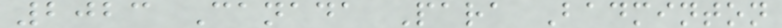2023 Canada Para Badminton
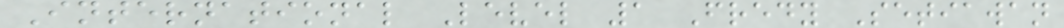International Level 1 Fredy Setiawan
